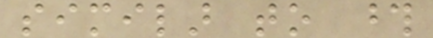similar to those
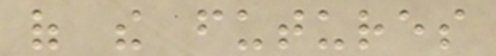of the futures
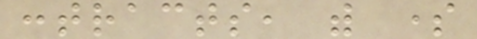contracts, with some
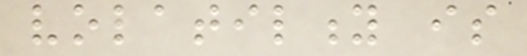volatility is
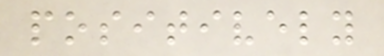positively
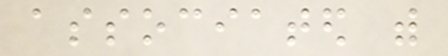associated with
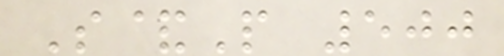S&P 500
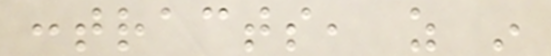contracts, as in
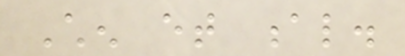Chen et al.
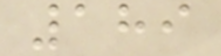189
